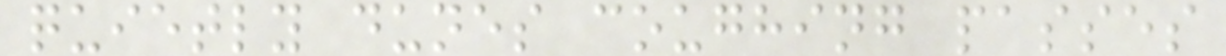quietly dunes coughing passes
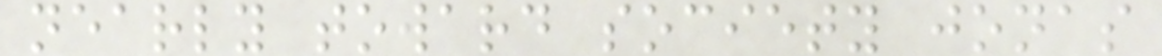nearly toward society jonas
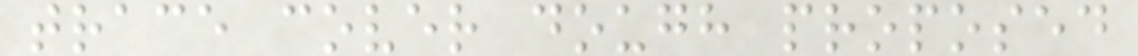trace cover dough proposed
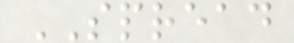SPREAD
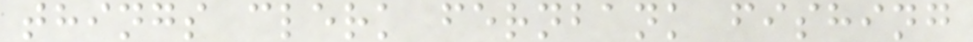things clerk fernbank fishing
